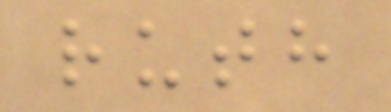ruth
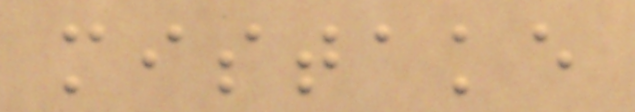mistake
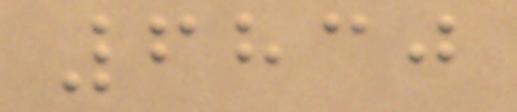6830
